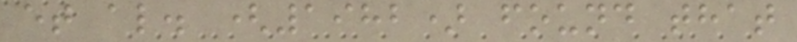et al. (1982) found that
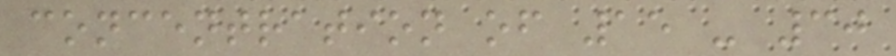concentration of 15 - 30
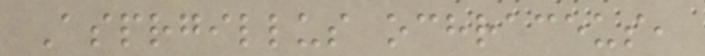Asprgillus ochraceus,
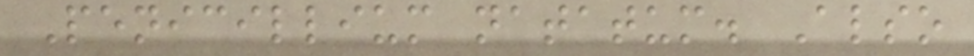Penicillium natatum. Also
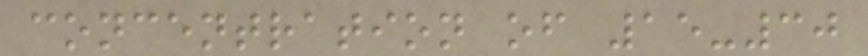concentration of 15-30
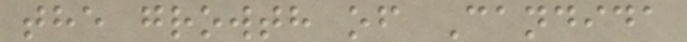the growth of Candida
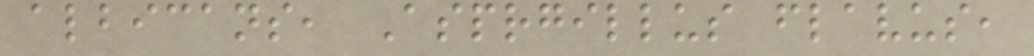albicans, Asprgillus flavus,
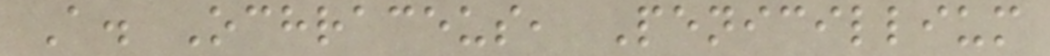A. Ochraceus, Penicillium
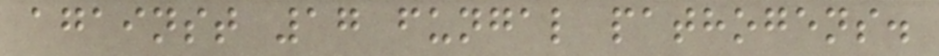against 17 fungal pathogens.
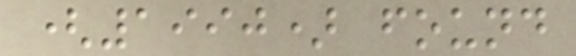(1990) found
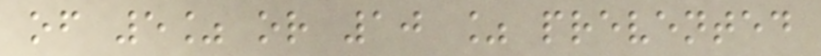of 5% or 10 % prevented
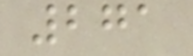271
